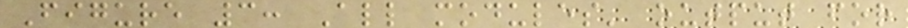Figure 3: All modules' output for
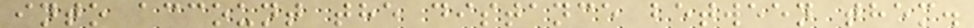into account the distance between them.
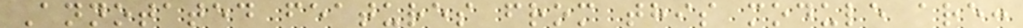Annotated features from this module are:
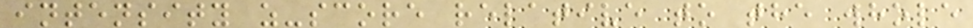intensity z-score relative to the whole
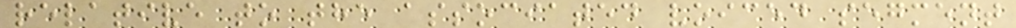relative to the associated voiced segment
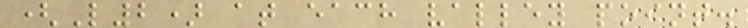(L2) at each valley point.
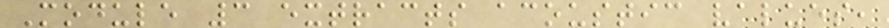Module 3 extracts acoustic values,
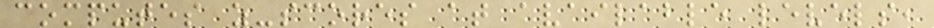computes z-scores at available levels,
